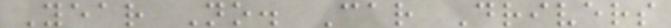Year No. Car Drivers
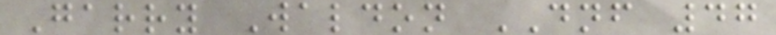Garry Waldon DNF 47
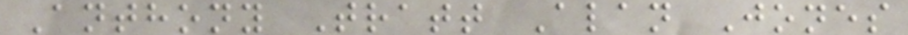Anthony Tratt Alan Jones
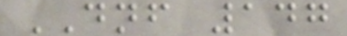DNF 147
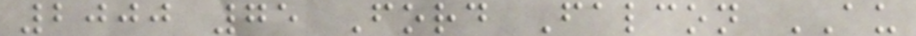2000 75 Ford Falcon AU
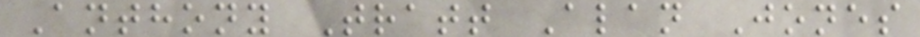Anthony Tratt Alan Jones
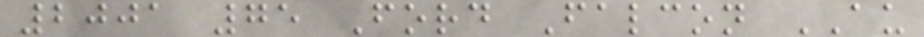2001 75 Ford Falcon AU
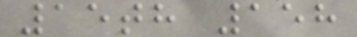15th 158
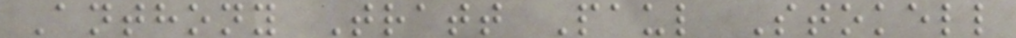Anthony Tratt Paul Stokell
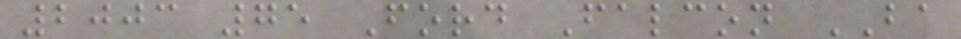2003 75 Ford Falcon BA
